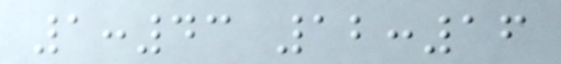1:43 12:16
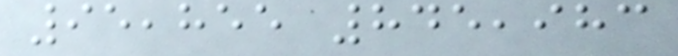95,855 845,983
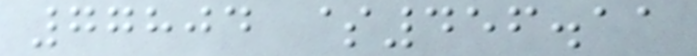77804 $456.11
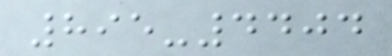895-4404
